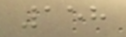158
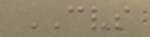CVS
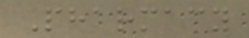Pharmacy
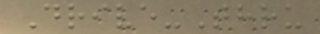Drive-Thru
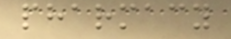pharmacy
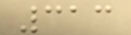313
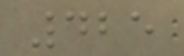425
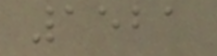1521
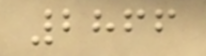2866
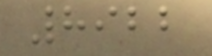8922
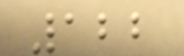122
